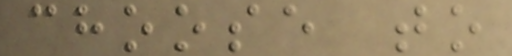choose to
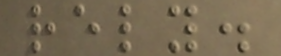rely.
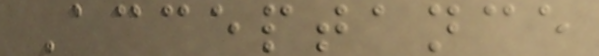Acceptance
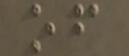of
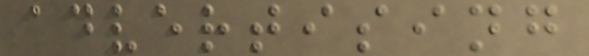advertising
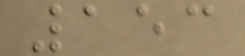153
